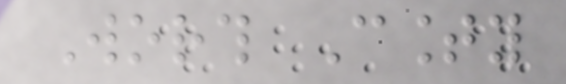Worth County
